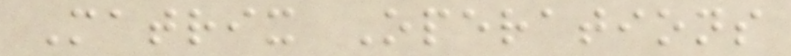Matrix Operations
